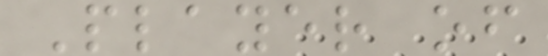Player of
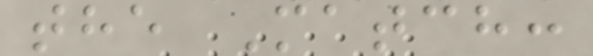the Match:
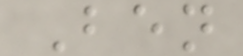Ben
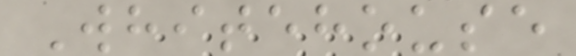Whitehouse
